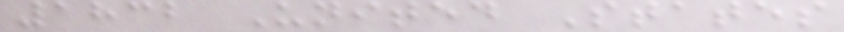1832 United States
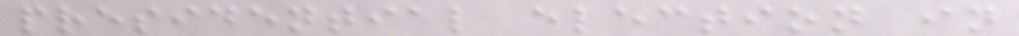presidential election in
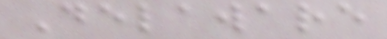Delaware
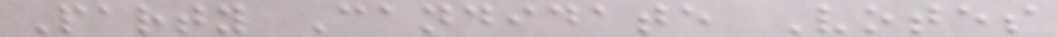Party Candidate Votes
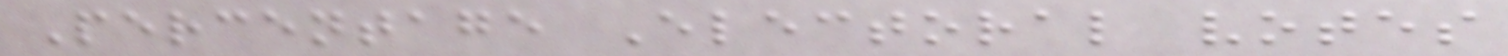Percentage Electoral votes
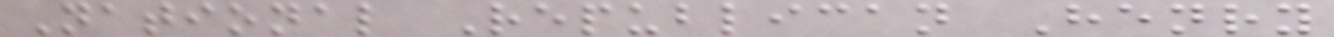National Republican Henry
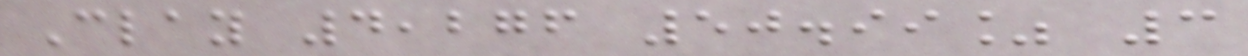Clay 4,276 50.99% 3
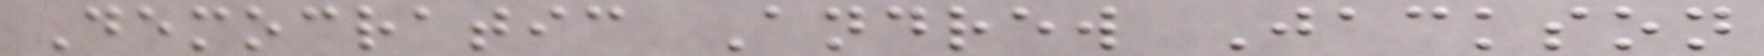Democratic Andrew Jackson
